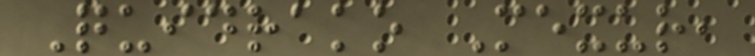Quidrako Mexur,
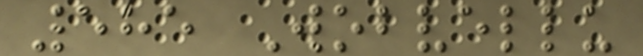585 Wobvellu
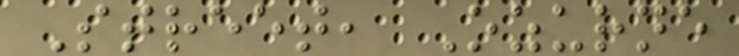Street, Ozurne
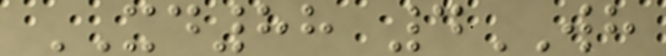XD88 4WH
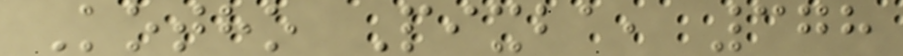Kotho Pixba, 378
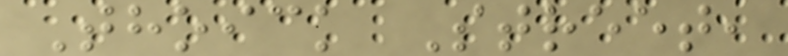Thoick Street,
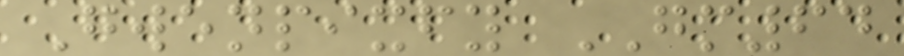Gwenpixfy GM64
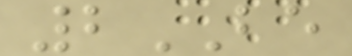2BE
